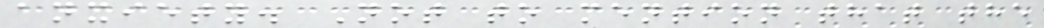anxiety. Not to mention that the
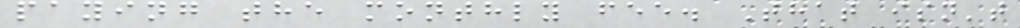paying the monthly fee. That isn't
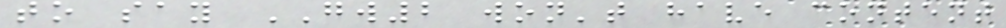to say GW2 won't have content
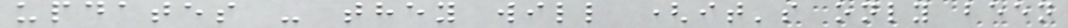updates - they will (it's only been
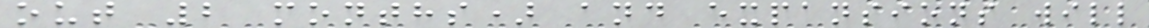out 2 months) and expansions will
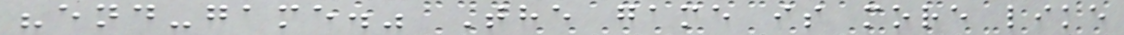"end-game." The game is more like
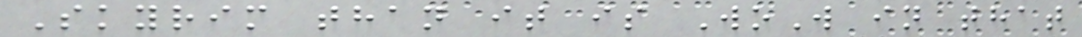Skyrim than it is WoW in that
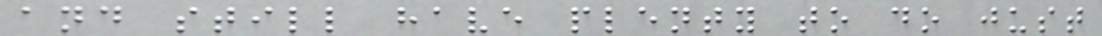and still have plenty to do just
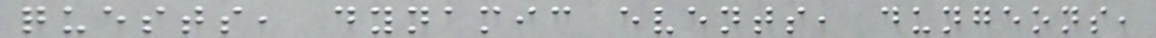quests, dynamic events, dungeons,
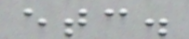etc.
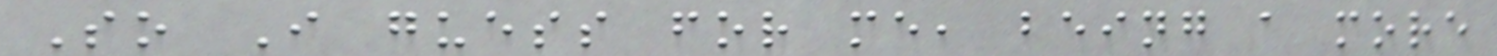So I guess for me, being a more
